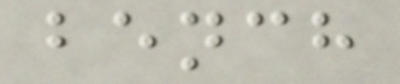bench
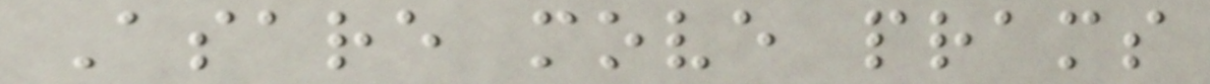Asare move prams
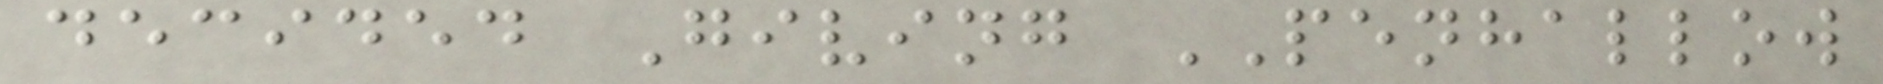decided Giving PENHALLOW
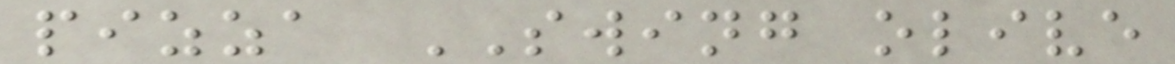pizza SWING olive
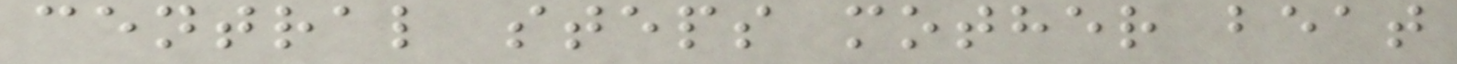central steps mother beat
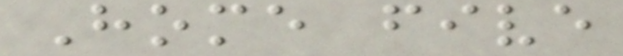Home five
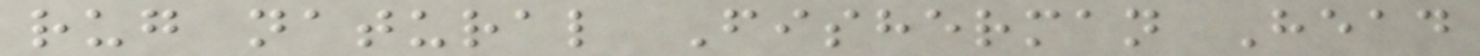rug natural Fisherman Head
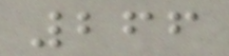266
